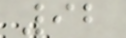92
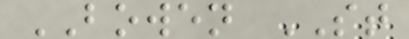BOWEN ST
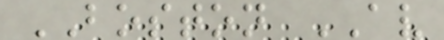BOSTON AV
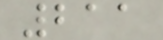211
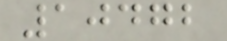10472
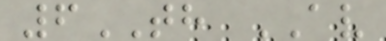6TH AV
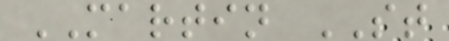MARTIN ST
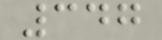347
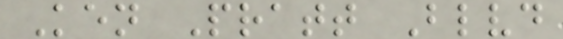Ken Pratt Blvd
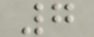7
